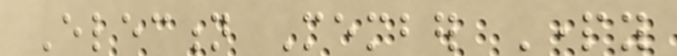Election Member Party
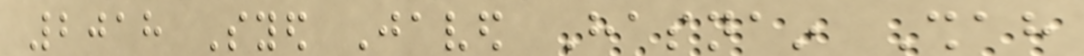2018 Syed Javed Hasnain Shah
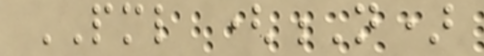PML (N)
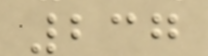237
